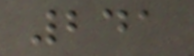241
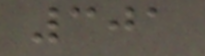301
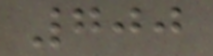700
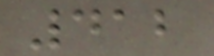412
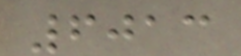6013
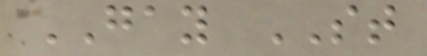GAY ST
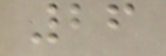26
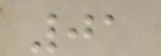01
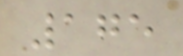175
